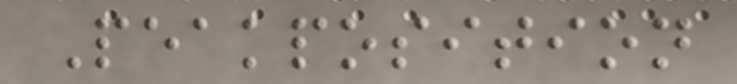Peakposition
